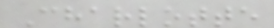Charlotte
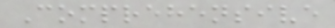Comprehensive
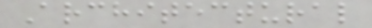Architectural
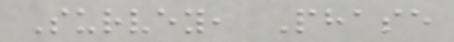Survey, Phase
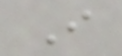I
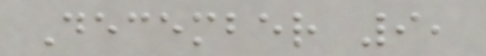December 9,
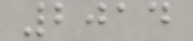2014
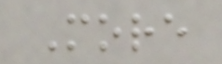More
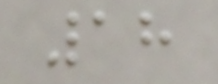18
